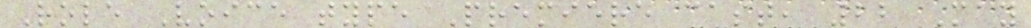Role Voice type Premiere cast, 22 May
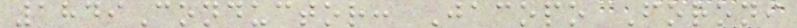1849Conductor: Jacopo Foroni
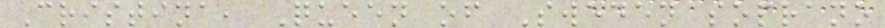Cristina, Queen of Sweden soprano
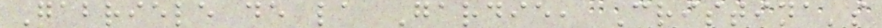Gabriele de la Gardie, Cristina's
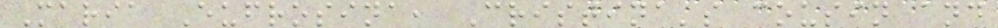Maria Eufrosina, Cristina's cousin and
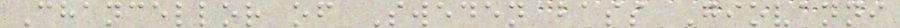Chancellor of Sweden bass Giovanni
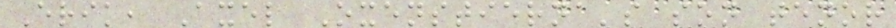Erik, Axel Oxenstierna's son tenor
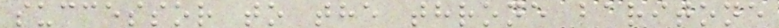successor to the throne baritone
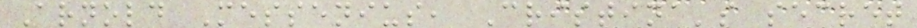Arnold Messenius, Cristina's secret
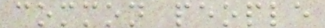common people
